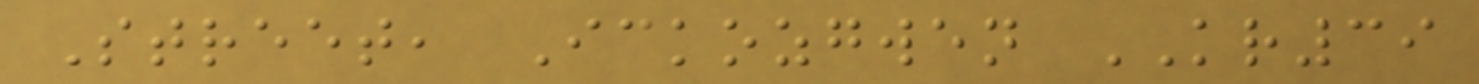Street, Ickozgwen KR39
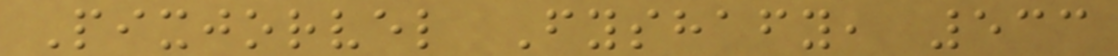Pixjorvel Fyshafy, 533
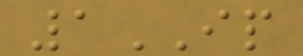1IP
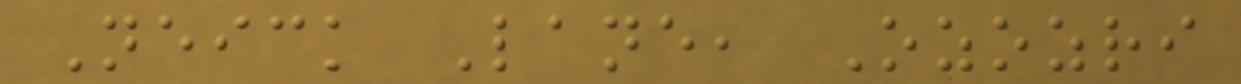Neick Lane, Ozozri
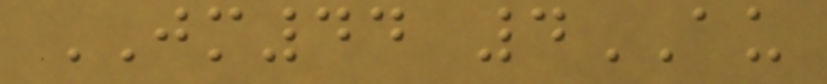JM44 4AU
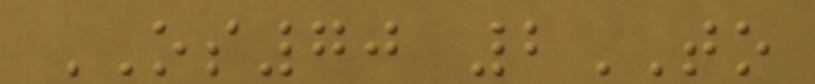OS70 2TO
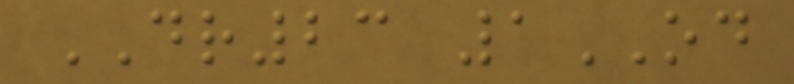DR23 1OD
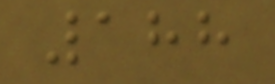188
